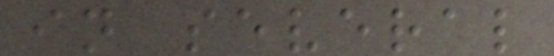in several
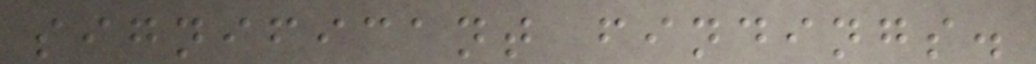significant findings.
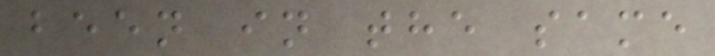been in the same
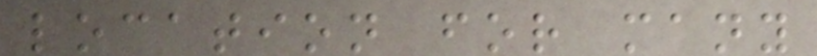location for many
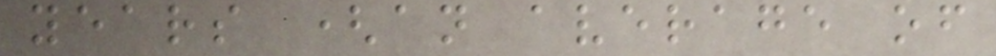years (an average of
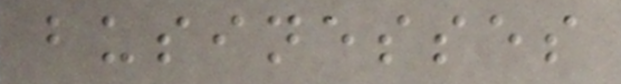businesses
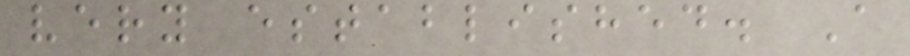very established. A
